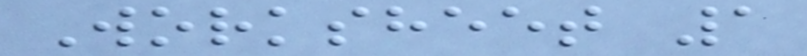Worksheet 1
